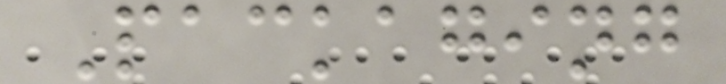Packaging
